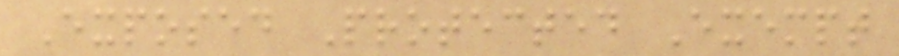Exposed Protected Exempt
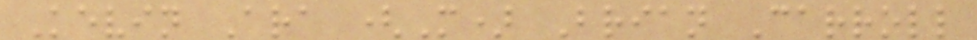Kevin Ara (M) Brian Carroll
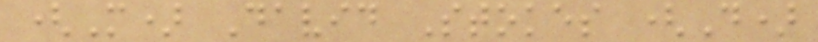(M) David Stokes (D)
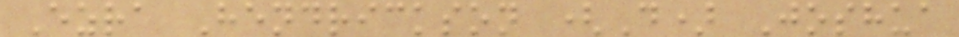Ezra Hendrickson (D) Joshua
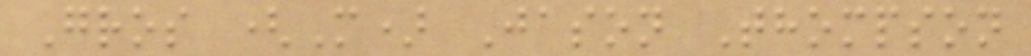Gros (M) Jason Thompson
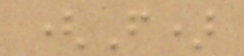(F)
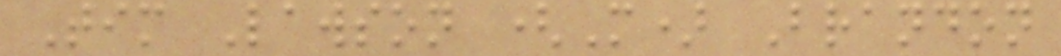Tim Lawson (M) Brandon
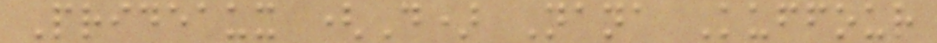Prideaux (D) Nana Kuffour
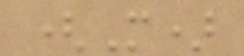(M)
